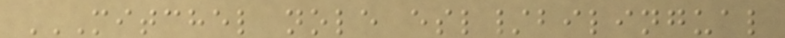MITCHEL NOLE ESL/BILINGUAL
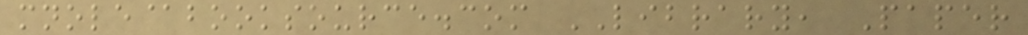mnole@booksource.com LIBRARY, Paper
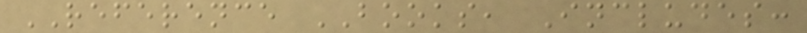REFERENCE BOOKS, Includes:
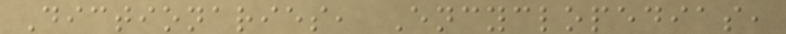Dictionaries, Encyclopedias,
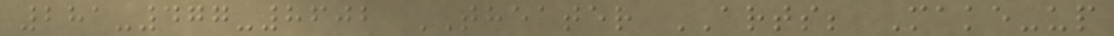281-477-8602 THEATER ARTS; Make-up
